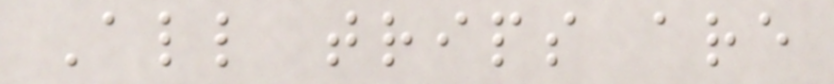All trips are
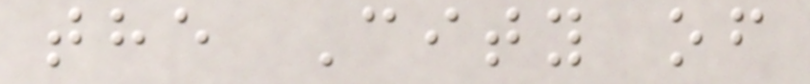the City of
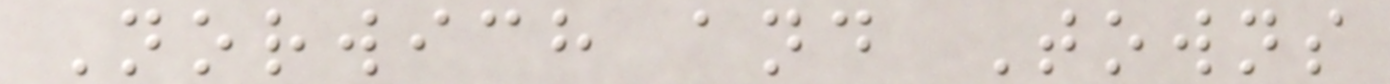Norwich and Towns
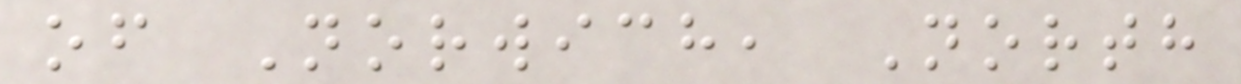of Norwich, North
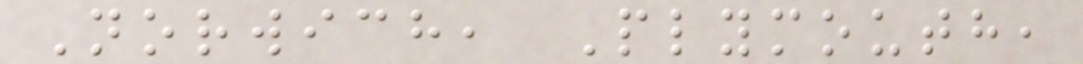Norwich, Plymouth,
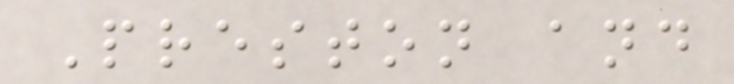Preston and
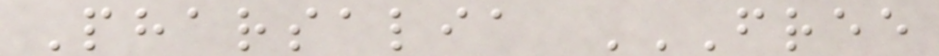Pharsalia FREE
